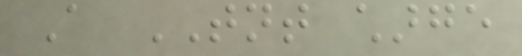A TNT charge
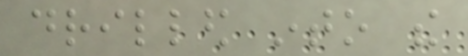drilled into the
